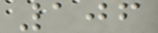106
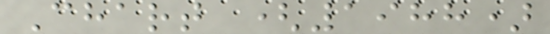Chart (1988)
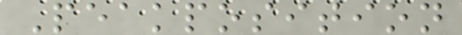Peakposition
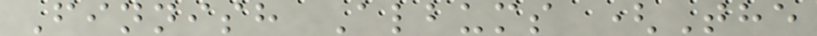Finnish Albums (The
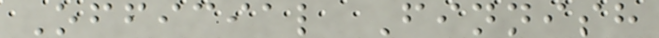Official Finnish
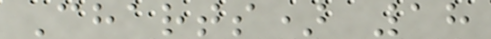Charts) 18
